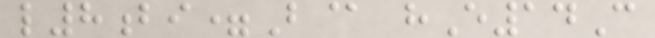l8bi=B@ hE14C
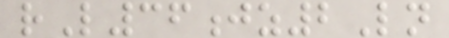rL36jz2Ln
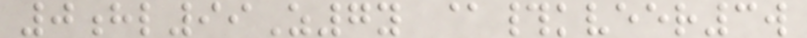0hl99Z7y @#kveer3w
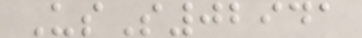UsS02941
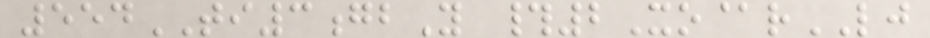554TI3gbY #2Xo@rLJ
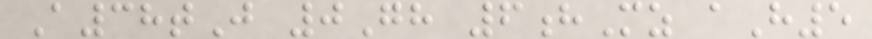A38tJ 0Gh 6hMz aH5
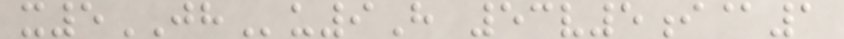x5JHu9H 53v5i@1
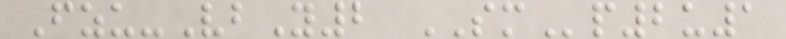Fzu-VbY2 SMp2u1
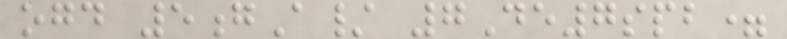ogd 5gA/ 7De7spb=
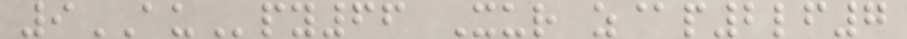9AUpy66 Xur z@p2lf7
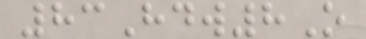83Hdw8O
